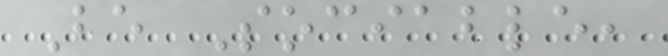Be Sociable,
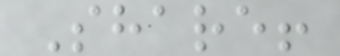Share!
